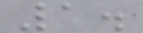1.
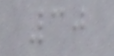30
